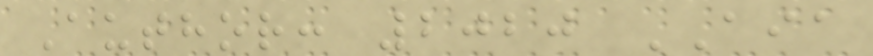Author: 2020 AIA
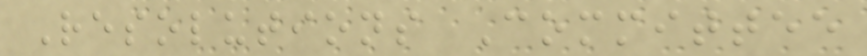Resolutions Committee
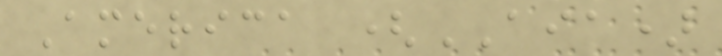America (AIA)
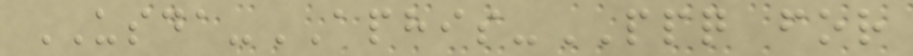USDA-APHIS-PPQ for
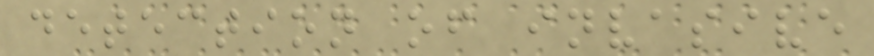detection of invasive
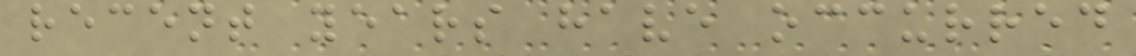recent years have occurred
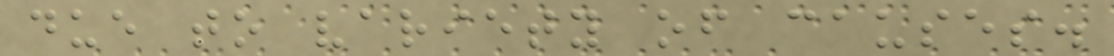due to variety of causes.
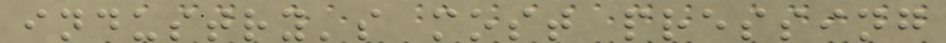industry's most pressing
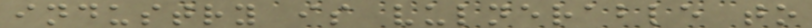industry is vulnerable to
